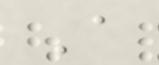A
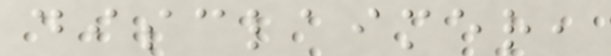disclaimer,
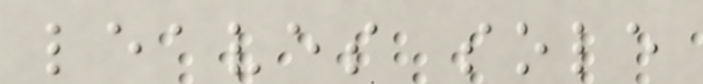leaves sole
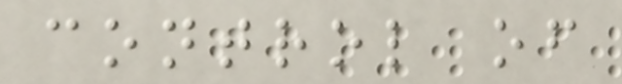control of
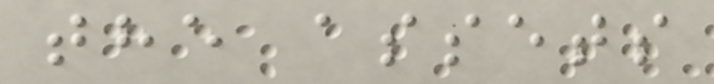the assets
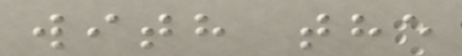with the
